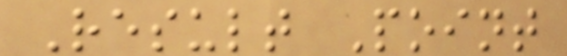Result Point
